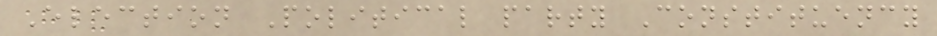Election Political party Constituency
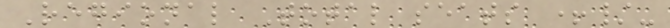Regional Total seats +/-
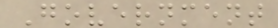Government
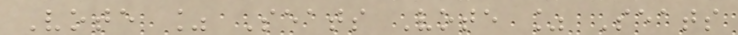Vote % Seats Vote % Seats
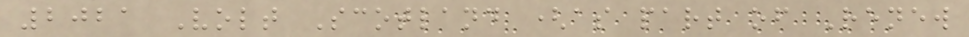2021 Volt Scotland (as part of Renew
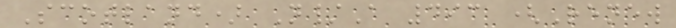Scotland) N/A 493 (Renew
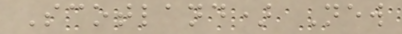Scotland) New
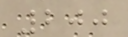200
